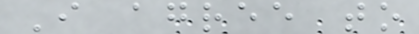I agree to
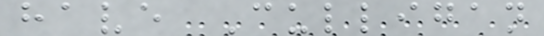have Culligan
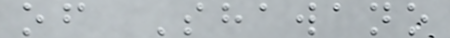of Shawano
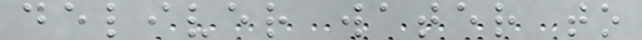deliver water to
